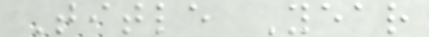Title Year
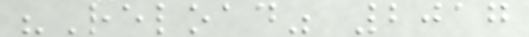"Reload" 2017
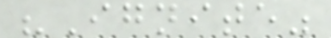"Ignite"
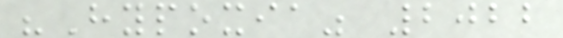"Hypoxia" 2022
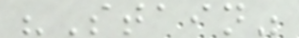"Stain"
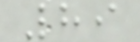89
